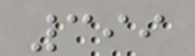399
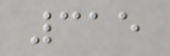315
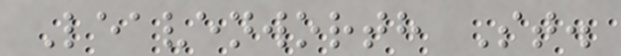Leavenworth St.
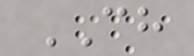CH
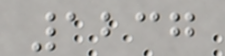1237
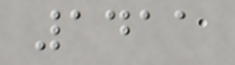1411
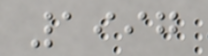1997
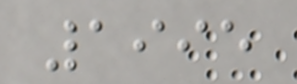1995
